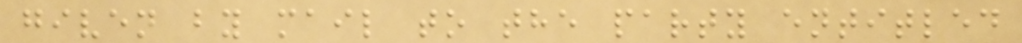given by mail to the party entitled
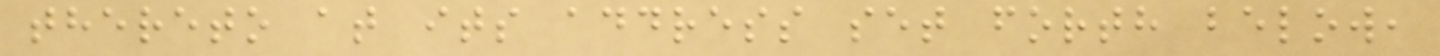thereto at its address set forth below,
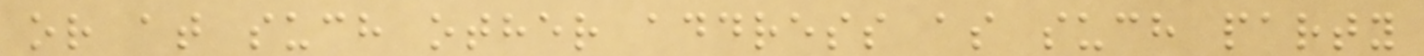or at such other address as such party
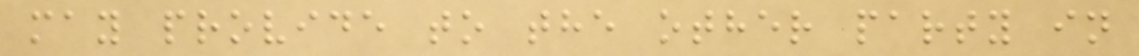may provide to the other party in
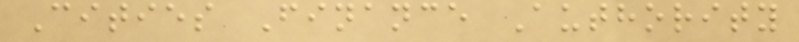Cities Finance Authority
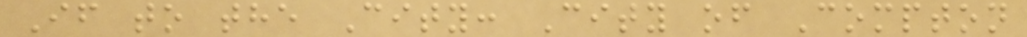If to the City: City of Compton
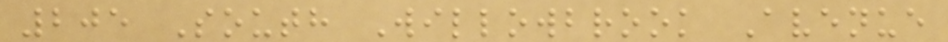205 South Willowbrook Avenue
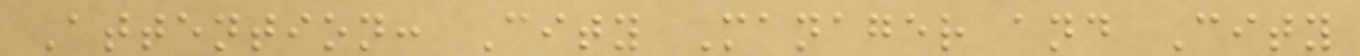Attention: City Manager and City
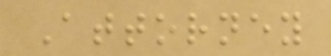Attorney
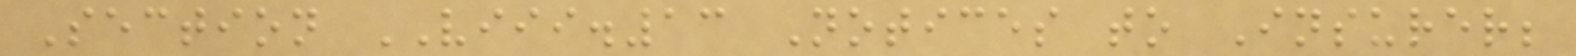Section VIII.13 Notices to Insurer;
